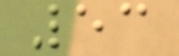53
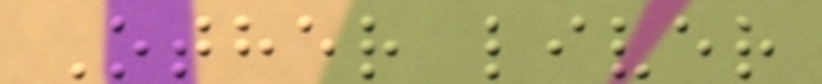Other liver
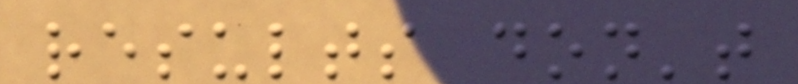results don't
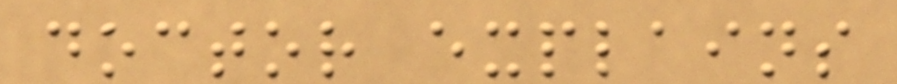doctor explains
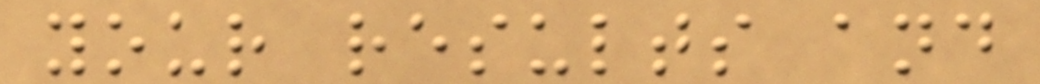your results and
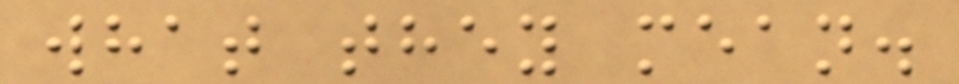what they mean.
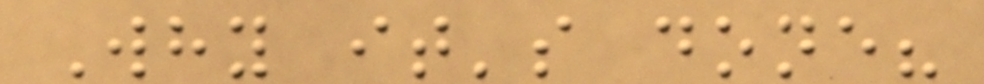Why it's done?
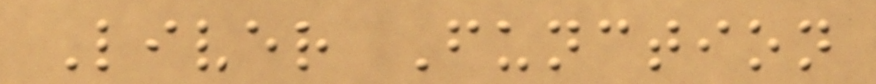Liver Function
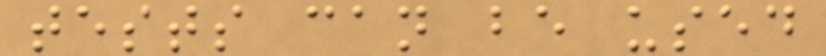tests can be used
